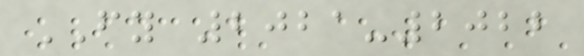FY 2021-2022
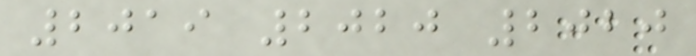2019 2020 2020
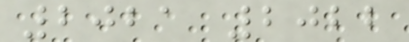2021 2022
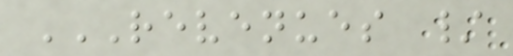REVENUES /
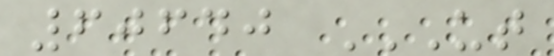60640 UT
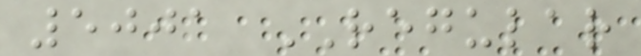5001 REGULAR
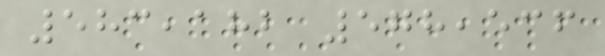583,182 578,536
